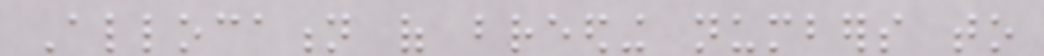Allocation of breeding numbers to
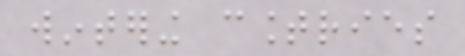wintering countries
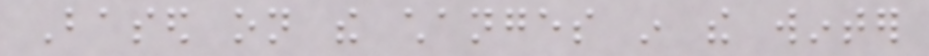Based on the changes in the winter
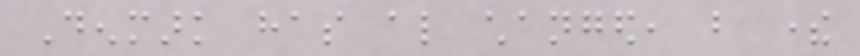Denmark has also changed, but there
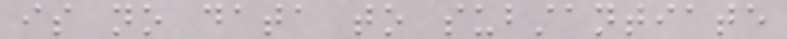is no data to substantiate
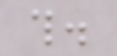this.
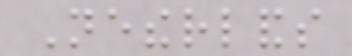Netherlands
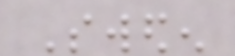Sweden
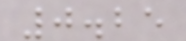0.25
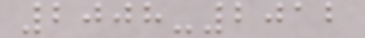2008-2012
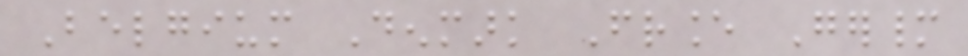Belgium Denmark France Germany
